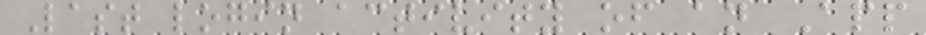Last login activity of an App
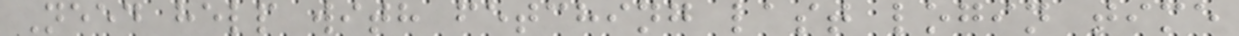Need help with fetching last login time
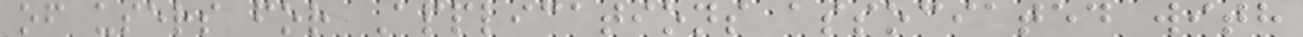of users for Applications associated with
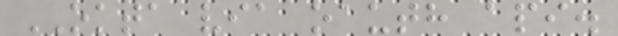OKTA via oauth api.
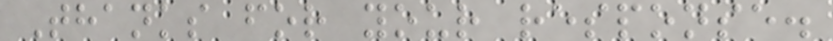Thanks for your response.
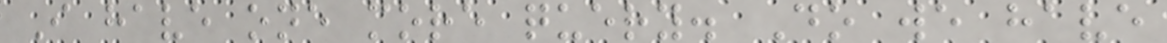I have one more query. Do we have
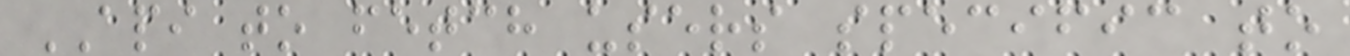API to fetch users specific to
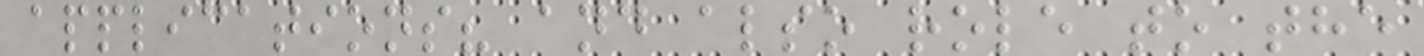applications? and also role to the
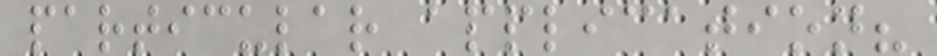particular application?
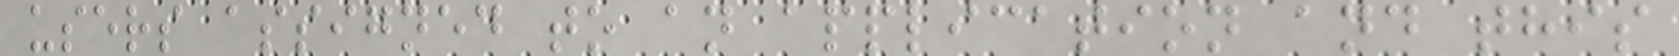users assigned to an application and this
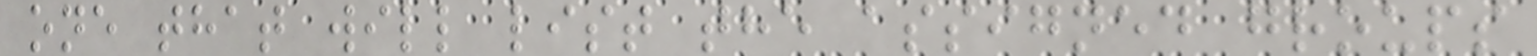one that will list the assigned groups
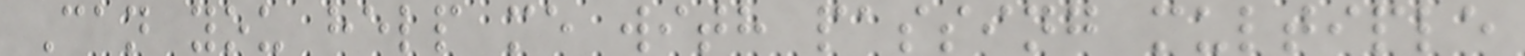Can you help me with passing multiple
